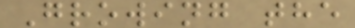Growing the
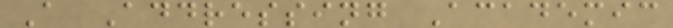A Addressing Academic
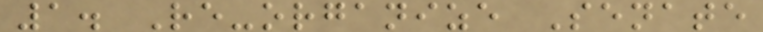1. Re-organize Senate
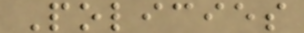Policies
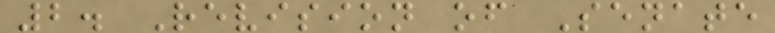2. Revision of Senate
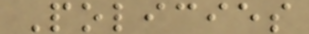Policies
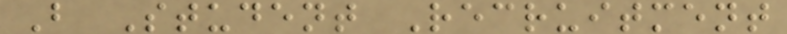B Student Recruitment
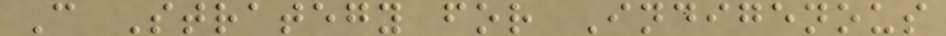C Strategy for Indigenous
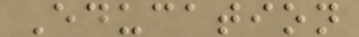Education
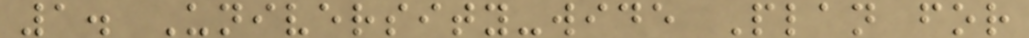1. University-wide Plan for
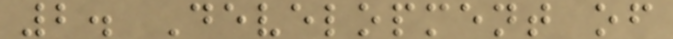2. Development of
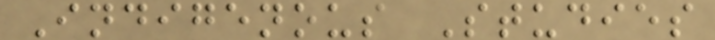Indigenous Studies
